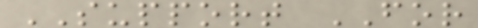SUPPORT FOR
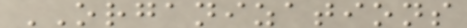ORGANIZATIONS
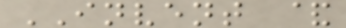INVENT &
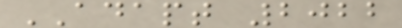ADAPT 2022
